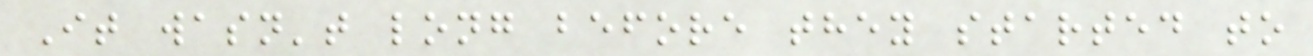It wasn't long before they started to
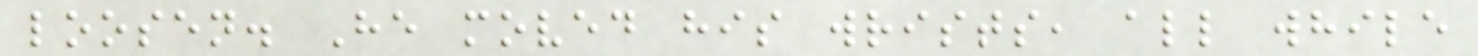loosen. He moved his wrists, all while
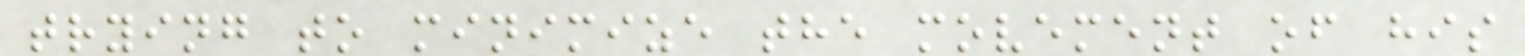trying to minimize the movement of his
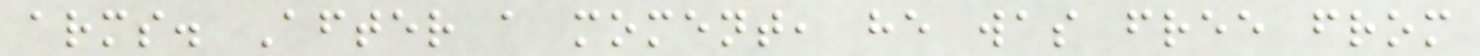arms. After a moment, he was free from
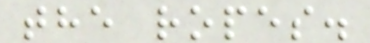the ropes.
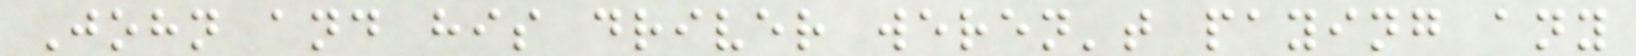John and his driver weren't paying any
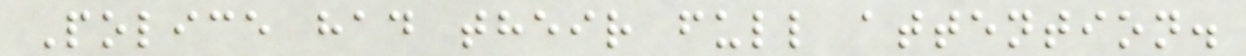Police had their full attention.
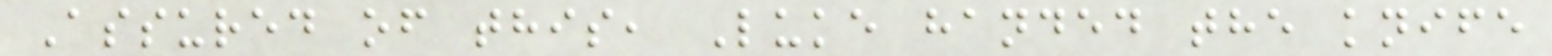Assured of this, Luke handed the knife
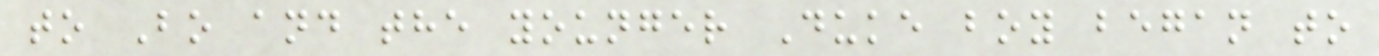to Bo and the younger Duke boy began to
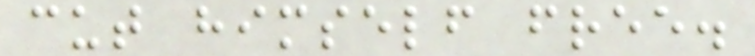cut himself free.
